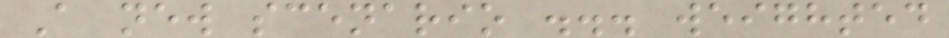A new scenario ... weighted
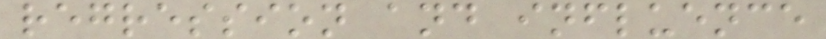regression and influence
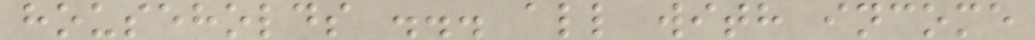households ... all with income
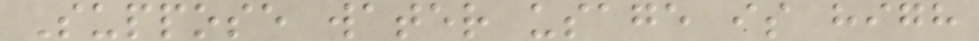Suppose water usage is high
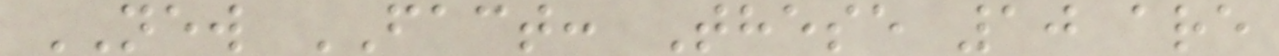NEW FACT: These 10 are
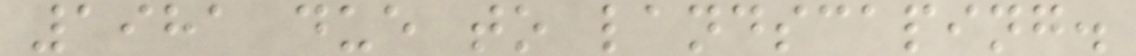1981 due to landscaping.
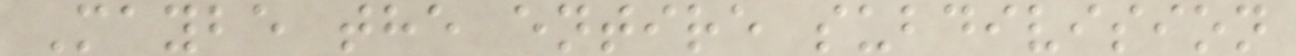Maybe the entire subdivision
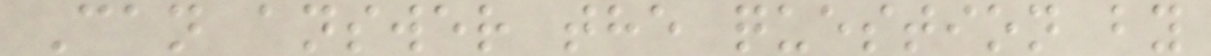Can answer the question by
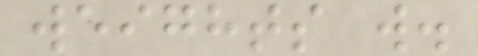weights w.
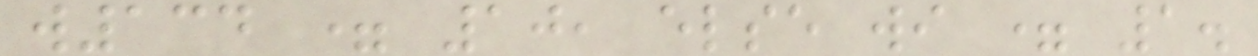w134 = 10, else wi = 1.
